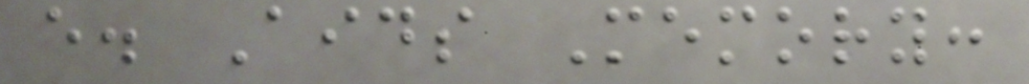e. Aids Memory:
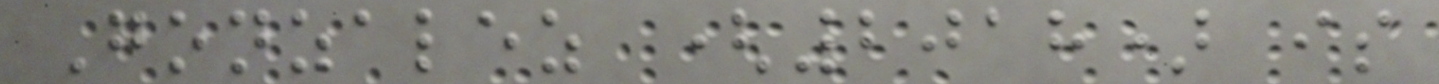Gonzalez (2018) is
